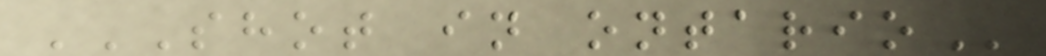SHOT IN ONTARIO
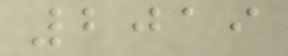2019
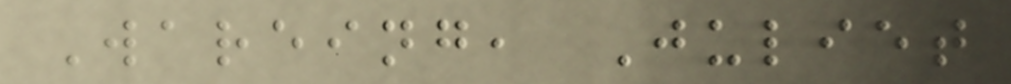Wareing, Juliet
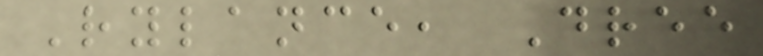Rylance, Dree
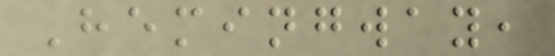Hemingway,
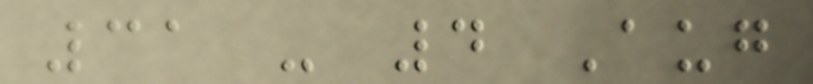31 - 4 Aug
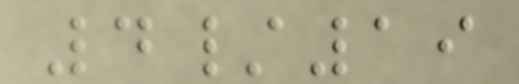4/19
